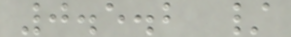0.5.2 /
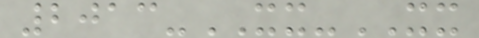2013-XX-XX
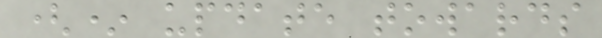(* update towards
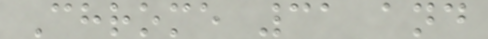Chrome 31 and
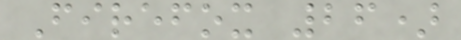Firefox 26)
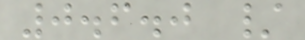0.6.0 /
